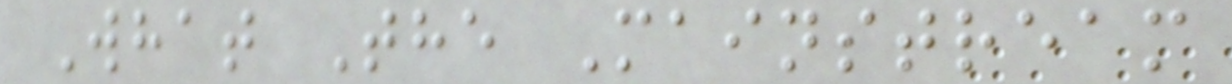What The Mainstream
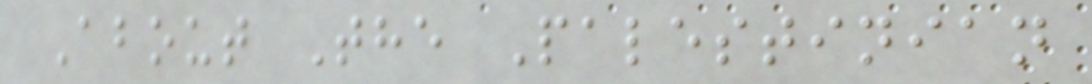About The Palestinian
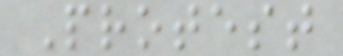Protest
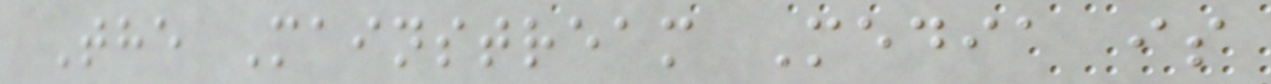The Mainstream Media is
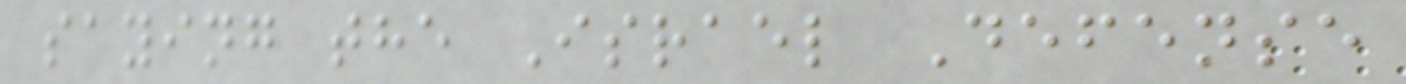saying the Israel Defense
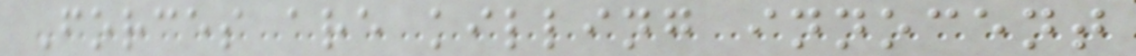Forces are killing innocent
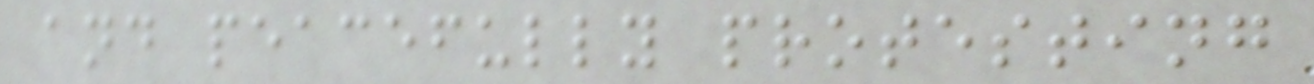and peacefully protesting
